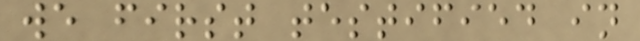we first testified in
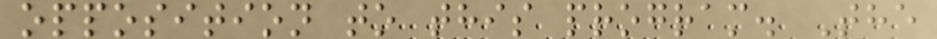opposition to this program. The
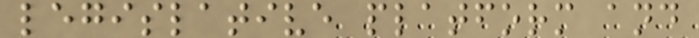legislative platform and
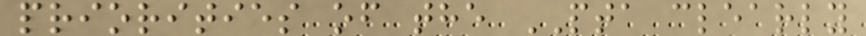priorities of the PTA clearly
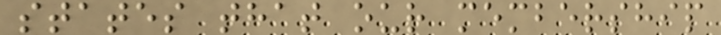states that our membership
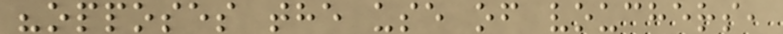"opposes the use of vouchers,
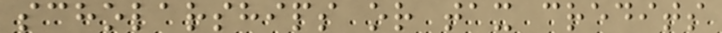scholarships or tax credits
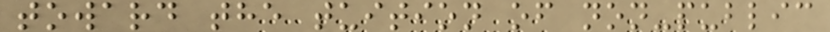toward the tuition of non-public
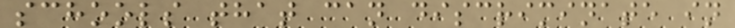schools that can discriminate in
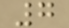7
